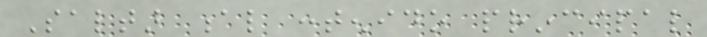Saltar al contenido principal
